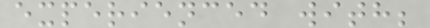experienced with;
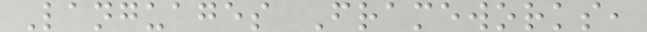Languages Frameworks,
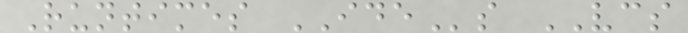Runtimes IDEs VCS
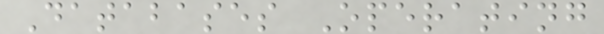Databases Operating
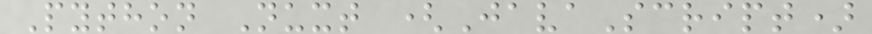Python Nuxt (JavaScript)
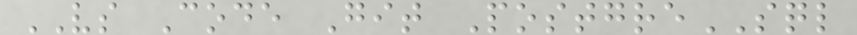VS Code Git PostgreSQL
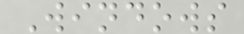Windows
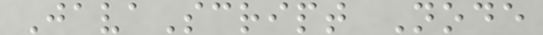JavaScript Node
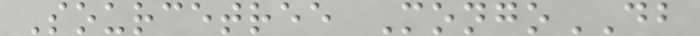Sourcetree MongoDB
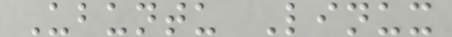Ubuntu Linux
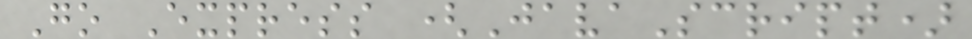Go Express (JavaScript)
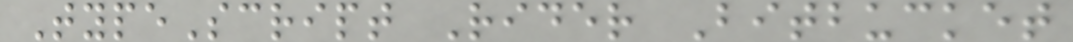TypeScript Rider Bitbucket
